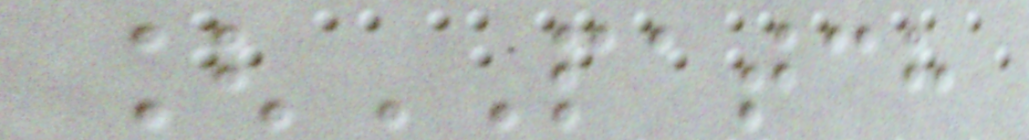[PATCH
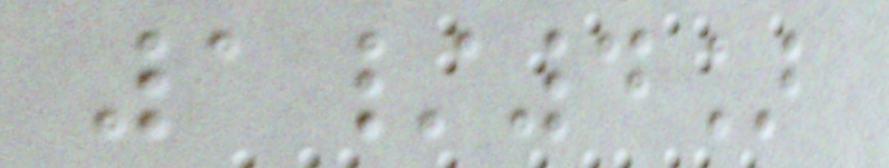1/4]
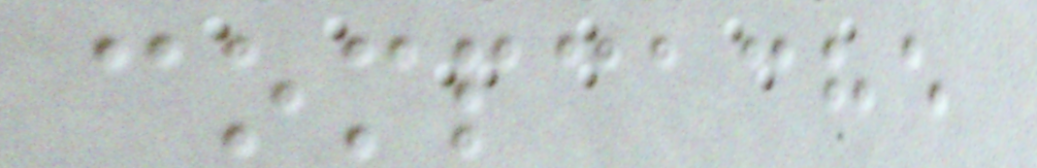compcache
